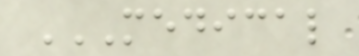MEDICAL
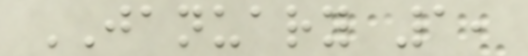JANUARY 1,
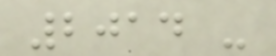2014 -
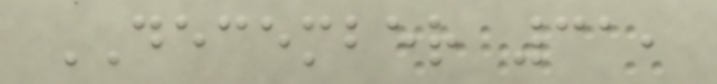DECEMBER 31,
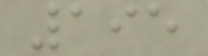195
